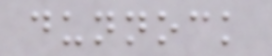dunnock
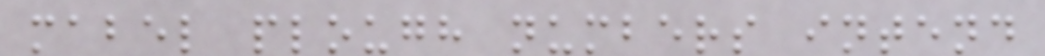mabel plough numbers intend
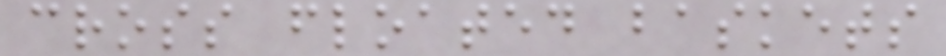cross floated baskets
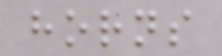horns
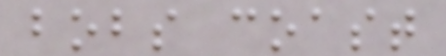bobs coast
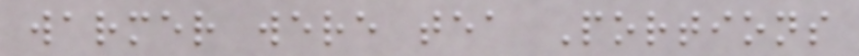warmer were tea Portions
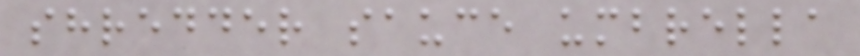shredder sauce umbrella
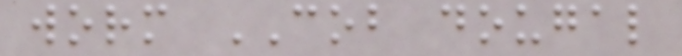worm COB dougal
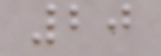20
